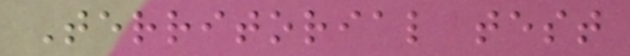Territorial test
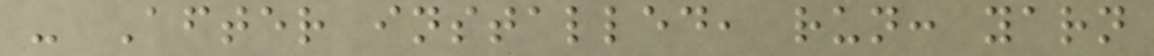- After installed, run: yarn
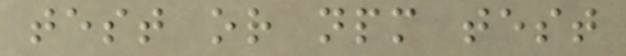test or npm test
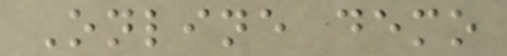Online demo
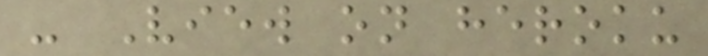- View on heroku
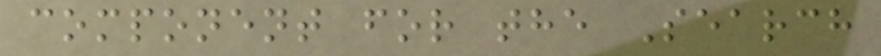component for the Search
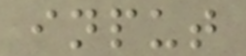input
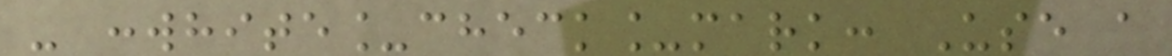- :white_check_mark: Use a
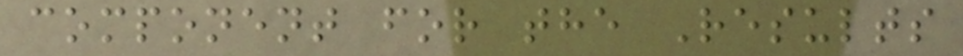component for the Results
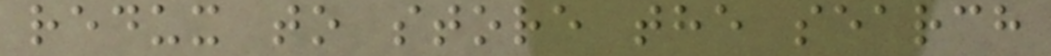redux to store the search
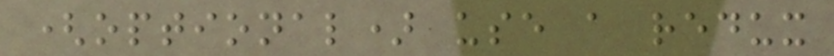(optional) use a redux
